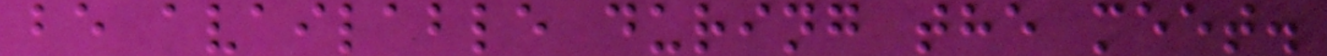be available during the meet.
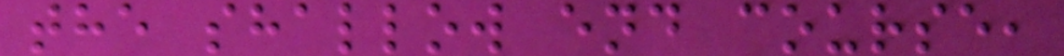the shallow end course,
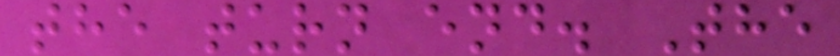the turn end. The
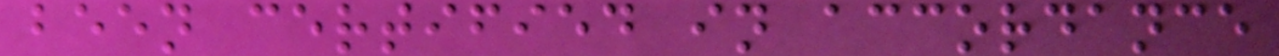been certified in accordance
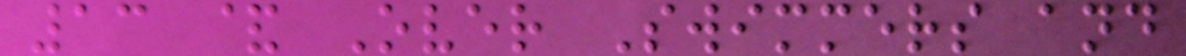13 & Over Swimmers and
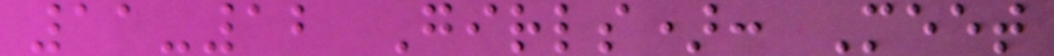11-12 Girls): Meet
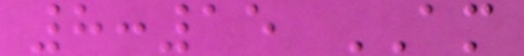8:15 AM
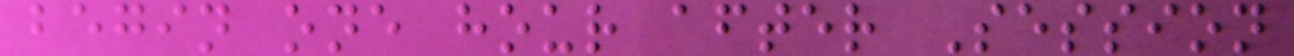begin one hour after Session
